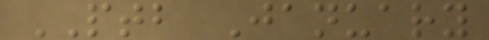PTB January
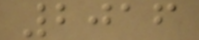2016
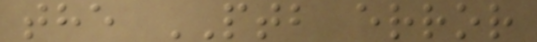the PTB error
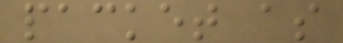packet as
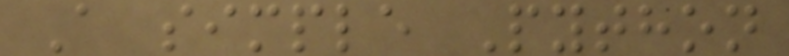A simple Python
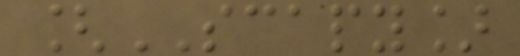[SCAPY]
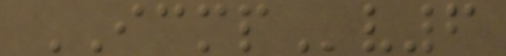ICMPv6
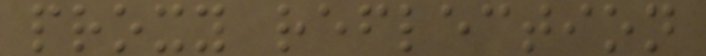proxy reflection
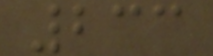233
